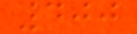400
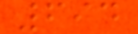694
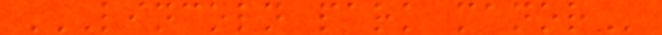LINCOLN PARK MANOR
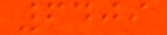6409
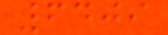6409
